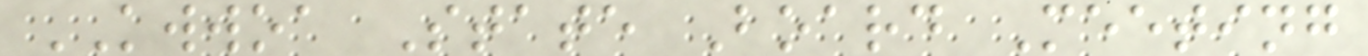KWWOA State Board Meeting
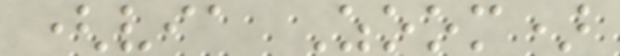(via Zoom)
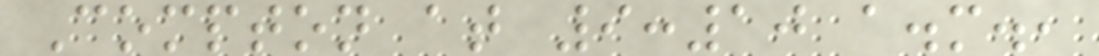Compton at 9:10 a.m.,
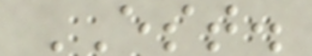EST.
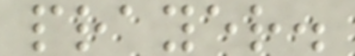prayer.
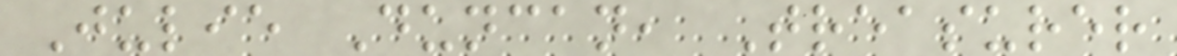Julie Duncan, Treasurer
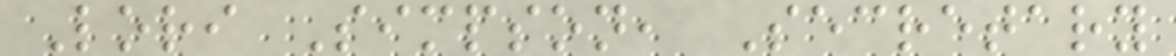Lori Simpson, Secretary
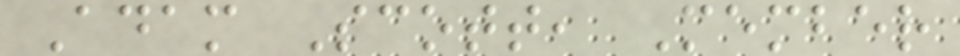Adam Scott, Member
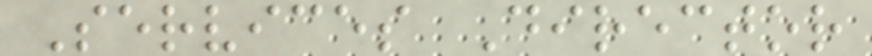Services Director
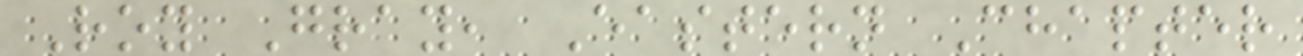Roy Gray, Eastern Chapter
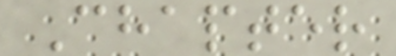Chapter
